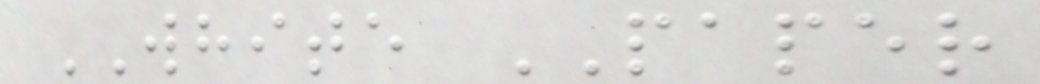WHITE PAPER
